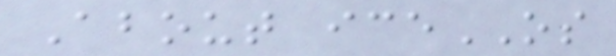About iceOS
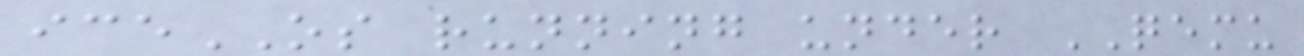iceOS running under QEMU
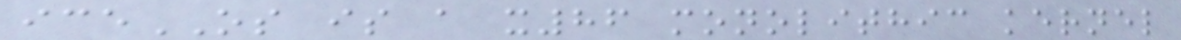iceOS is a x86 monolithic kernel
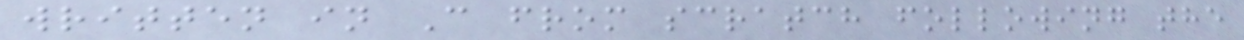written in C from scratch following the
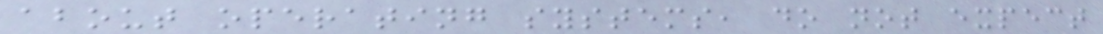about operating systems, do not expect
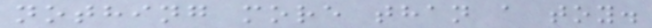nothing more than a toy.
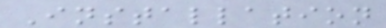Installation
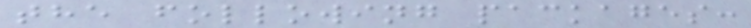the following packages:
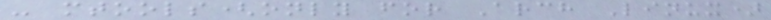- mtools(only for Arch Linux)
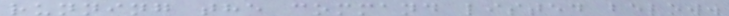running the command listed below.
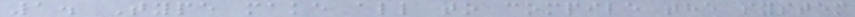1. Type make all to compile the system
